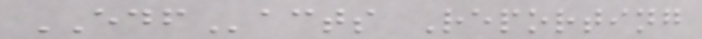EDFacts Reporting
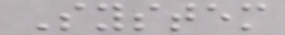System
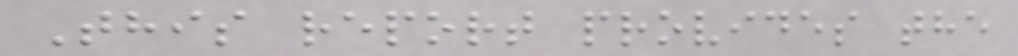This report provides the
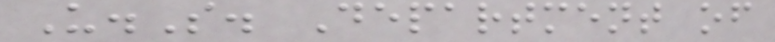U.S. Department of
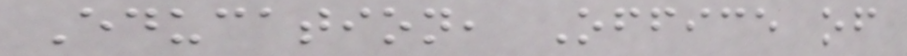Education, Office of
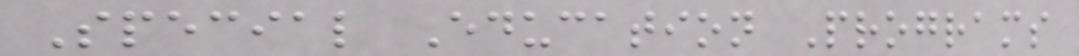Special Education Programs
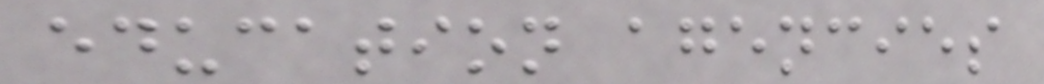education agencies
